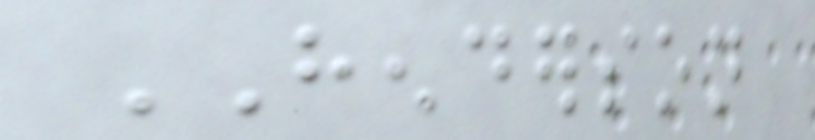HENDERSON
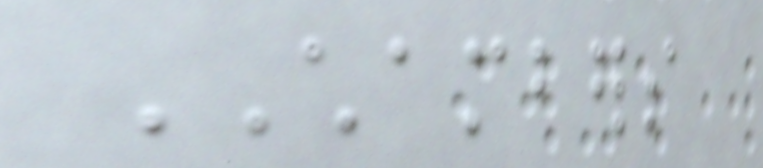CHAMBERS
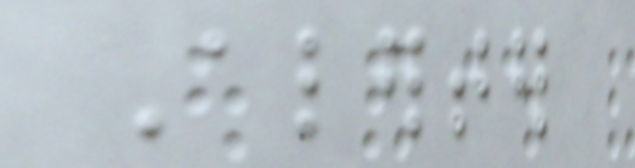Alerter
